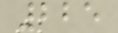225
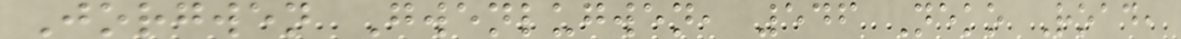Jorgwen Gwenlugwen, 546 Neko Road,
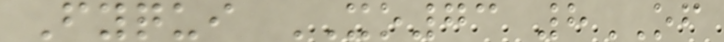Fyqui XO73 8OF
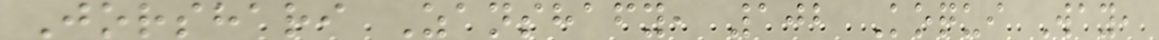Jorshari Zanshafy, 102 Koqui Way,
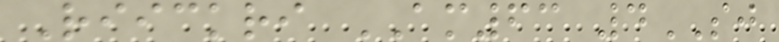Riickri AM63 4SJ
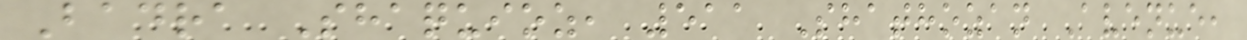Badra Shaquioz, 511 Shathozan Avenue,
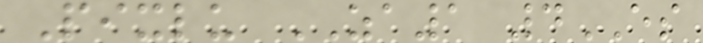Pixlu ZA1 4ES
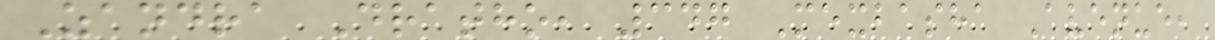Zandra Dratho, 347 Mexbasha Avenue,
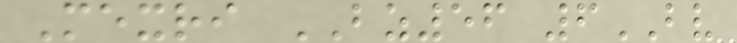Mexri BZ56 6BV
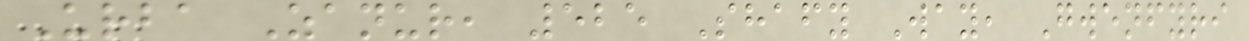Urba Zanur, 525 Shafy Way, Gwenfyri
